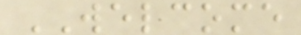WELCOME
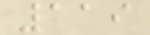119
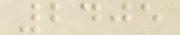2405
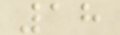18
